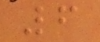6
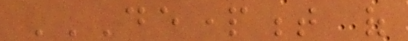DEPARTMENT OF
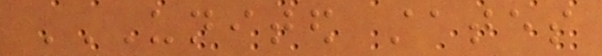UNITED STATES
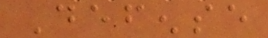Defense
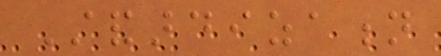Standardization
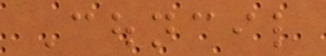Council
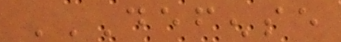DEFENSE
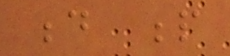d p
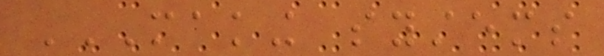MAKING SYSTEMS
